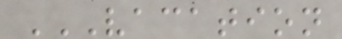VACATION
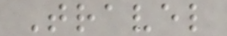Travel
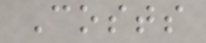Costs
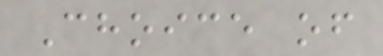Choice of
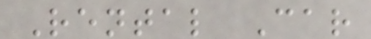Rental Car
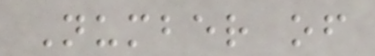Number of
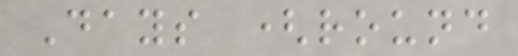Days (round
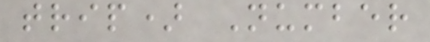trip) Number
